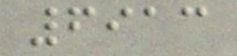6913
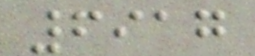6917
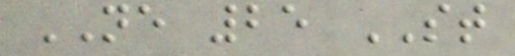NE 25 ST
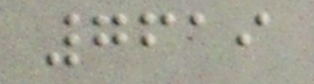7619
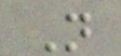N
